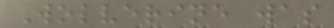Wolverine was
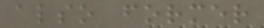also former
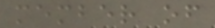member of
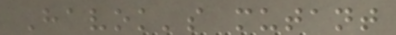Havok's mutant
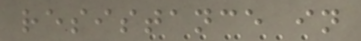resistance in
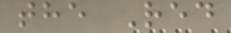the Red
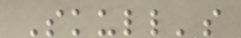Skull's
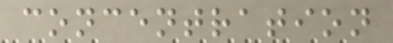concentration
